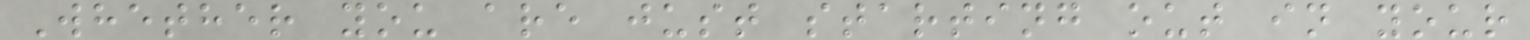Whether you are just starting out in your
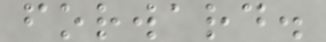forward.
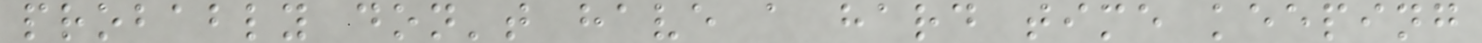probably don't have a hard time keeping
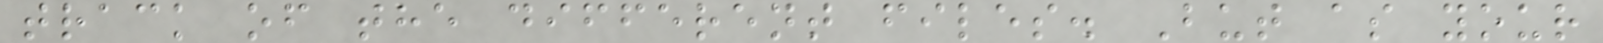track of the different files. But as your
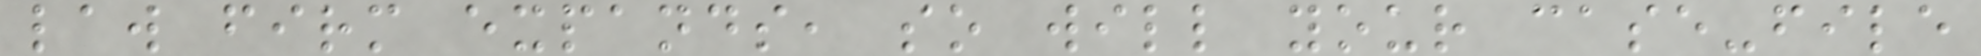law firm expands, so will your case-file
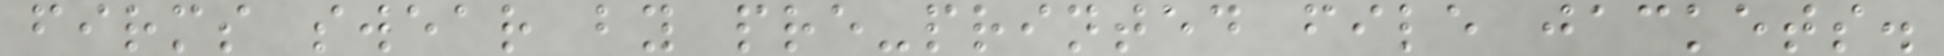firms swear by pre-printed file jackets.
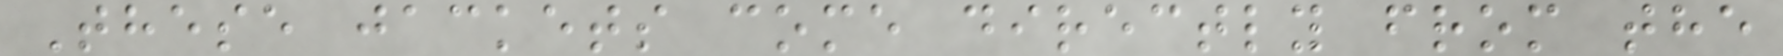These jackets come directly from the
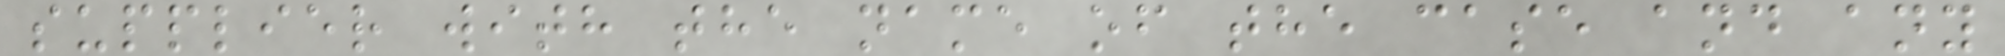supplier with the name of the case and any
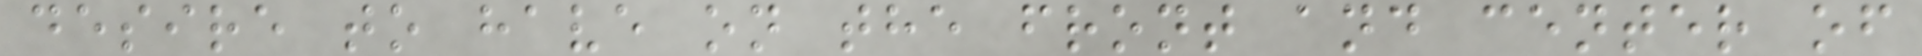desire to have on the front and center of
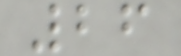26
